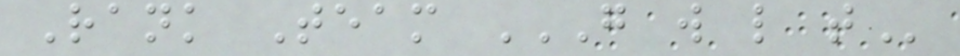Rank Team G W L T
